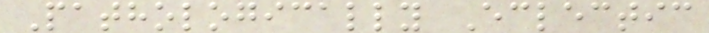Pathologically Eclectic
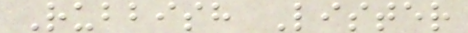Rubbish Lister
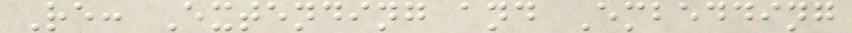Re: Extending and Embedding
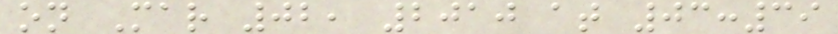on Mar 02, 2010 at 03:39
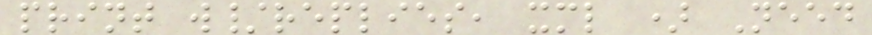print w/replies, xml ) Need
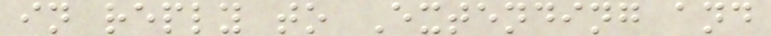in reply to Extending and
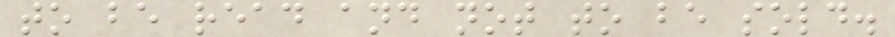to be read and not to be sold.
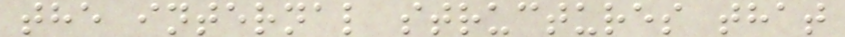the internal structures that
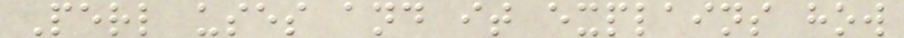Perl uses and it explains how
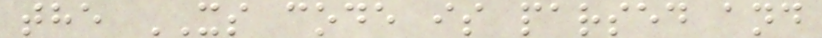the XS code is parsed and
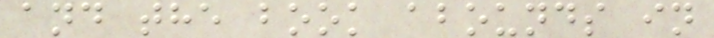and the book abounds in
